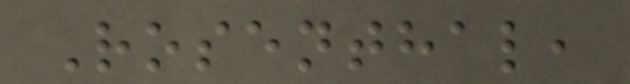Rosenthal,
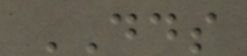DDS
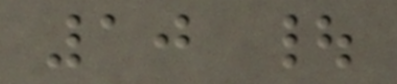10 |
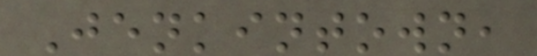Jenkintown,
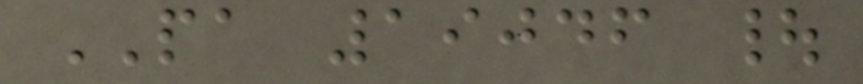PA 19046 |
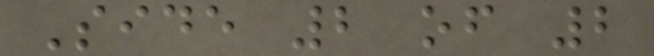Side 2 of 2
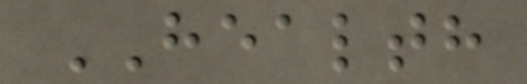HEALTH
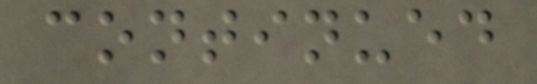continued
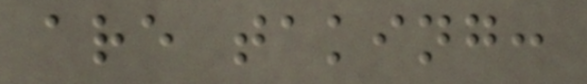are taking:
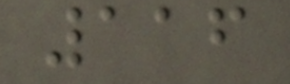116
